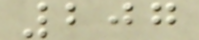207
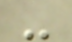-
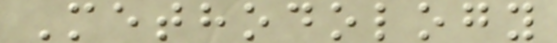Methodology
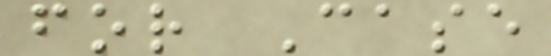for Case
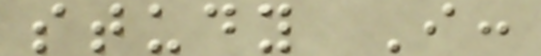study I:
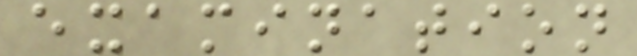examination
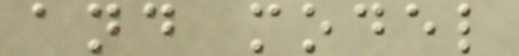and model
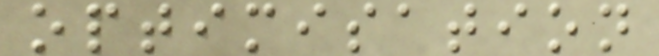optimisation
